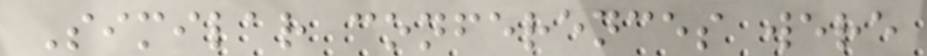Similar conferences were
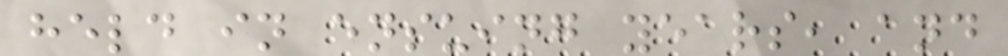held in ensuing years, and
